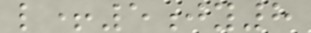l+5jy8
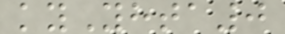kyYhta0
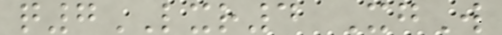q7LXR4 XgW
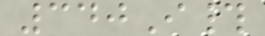340I#
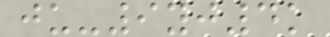ju-9yj4k
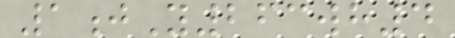1jY263wh4
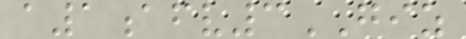a1afv3GIZ
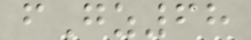fGz68
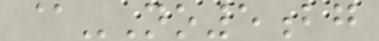@-No5bg
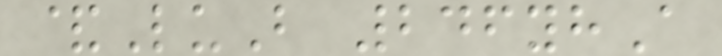&LuB 246yhA
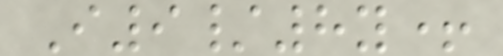I9/8y+
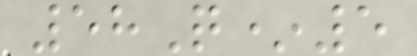58Q*5
